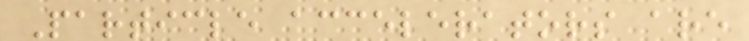Particle accelerators are
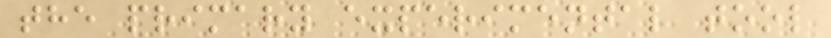the primary experimental tool
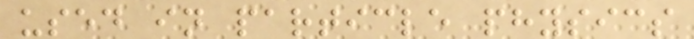used in particle physics
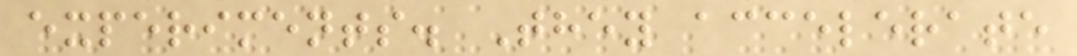experiments. They accelerate
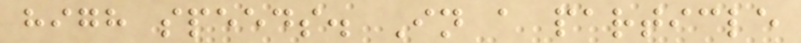high speeds. In a particle
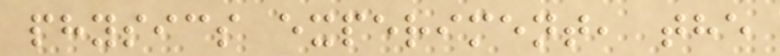physics experiment, the
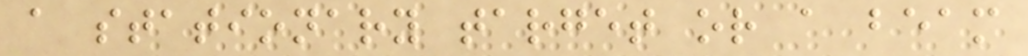a stationary target or a beam
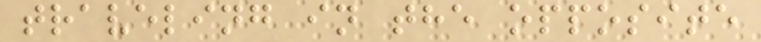traveling in the opposite
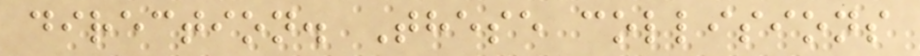direction. These collisions
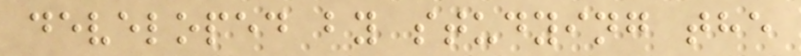developed by studying the
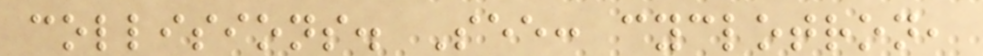collisions. See: cyclotron,
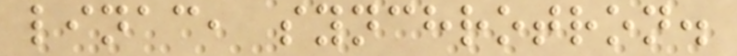linac, synchrotron.
